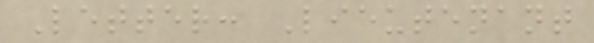Letter: Lieutenant
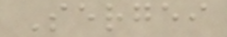Sergei
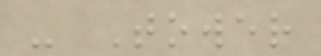- Tower
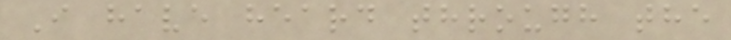I have heard through the
